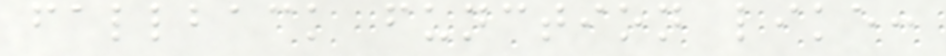fallback function like:
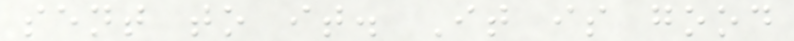sent to it. It is good
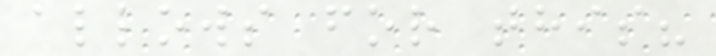allows for this?
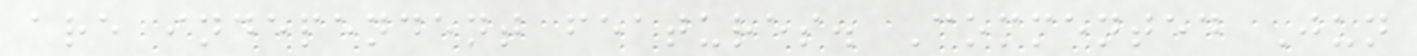are independent features. Commented Jun
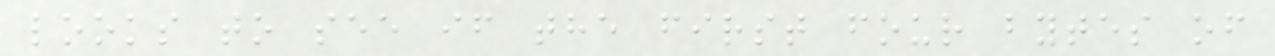looks to see if the first four bytes of
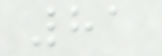81
